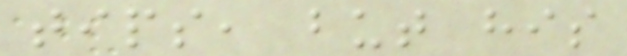tips, but his
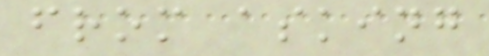from asking
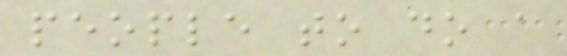people to do a
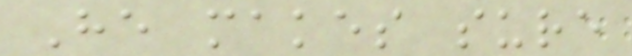He makes sure
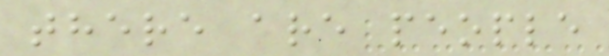there are people
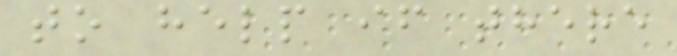to help if there
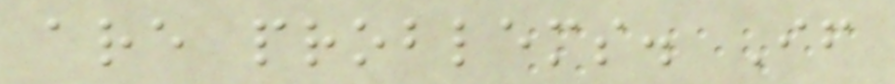are problems. If
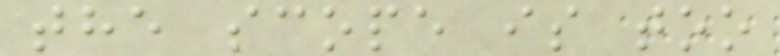the scope is too
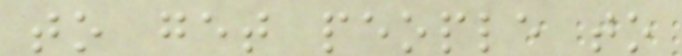to get people to
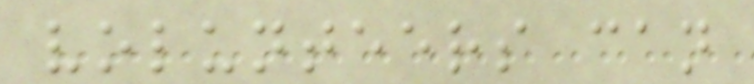volunteers can
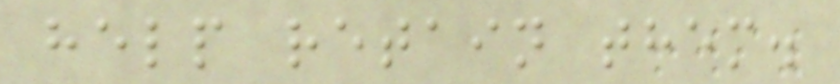help retain them.
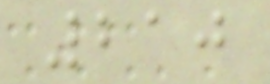210
